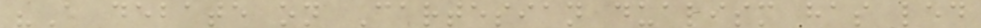"A debate on Cartesian dualism has led
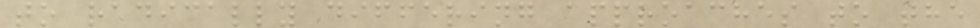to radically differing approaches to the
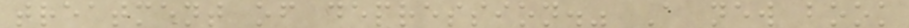treatment of depression." A new book
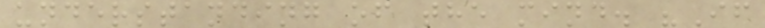understanding of the mind. "If
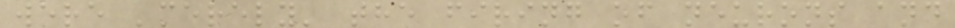were 'merely' the firing of neurons and
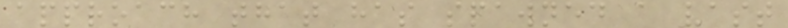approach that has spawned a vast
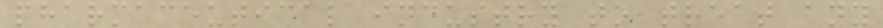pharmaceutical industry to treat any
